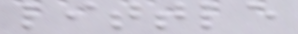little
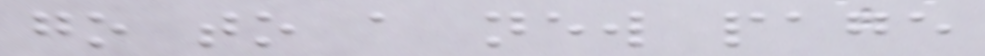go to a new page
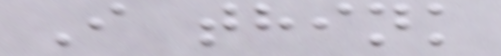I think
